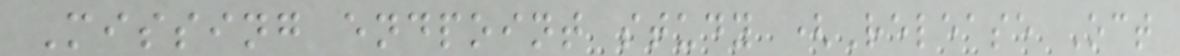Missing endpoint study (Release Oct
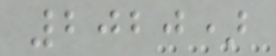2020)
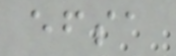efsa
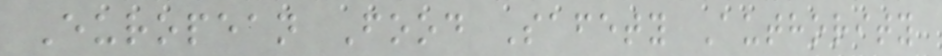European Food Safety Authority
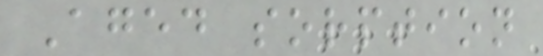Aged sorption
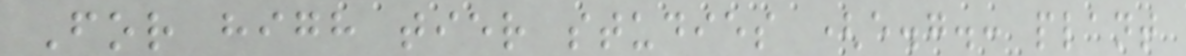For high tier studies (e.g.: plant
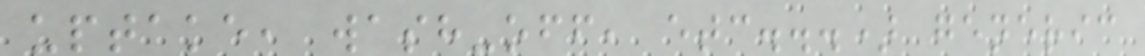uptake, wash-off, etc...) generic
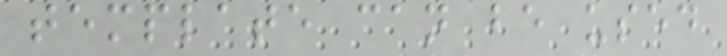template can be used
